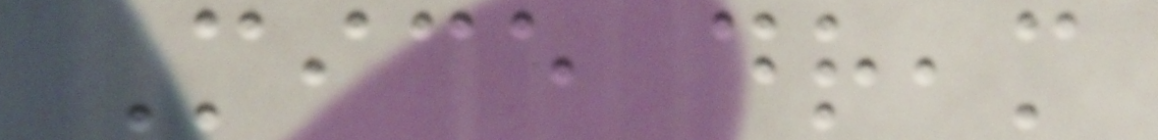Mice dream
